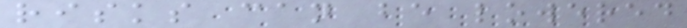risks can be lowered
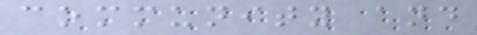community and
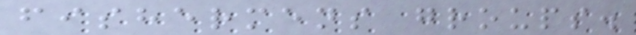fishermens groups.
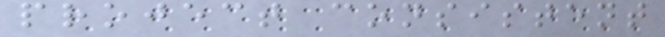project consistent
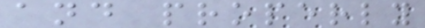and properly
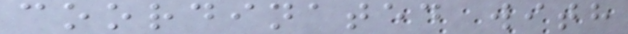coordinated with
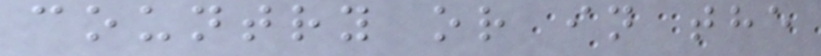country or in the
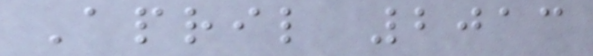April 2013
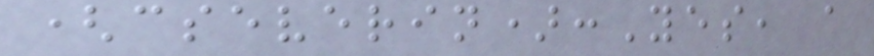(cseverin):Yes, a
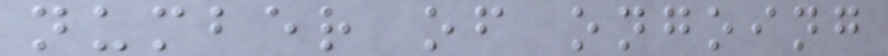number of ongoing
